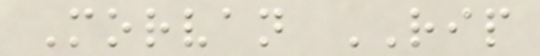Morvan RIP
